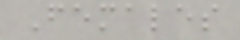Females
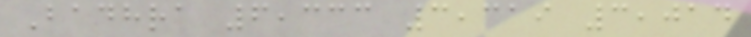Badhra 6,333 3,319 3,014
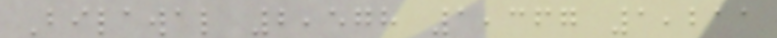Bilawal 2,578 1,367 1,211
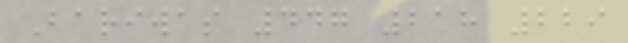Bariwas 447 218 229
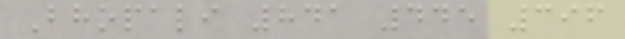Bhopali 841 445 396
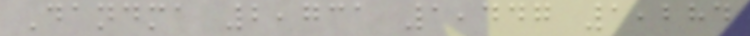Dandma 2,731 1,447 1,284
